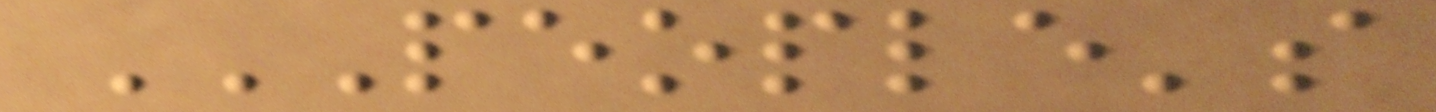PEOPLE'S
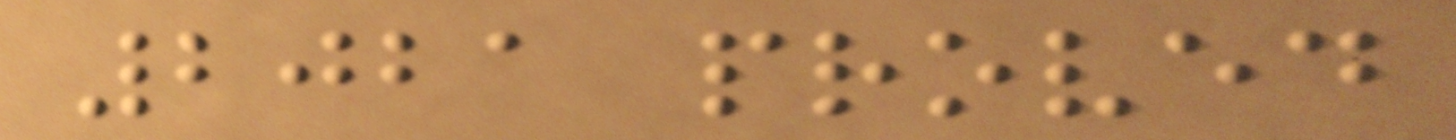2021 proved
